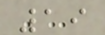19
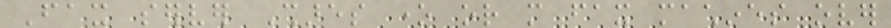Fax server Shares one or more fax machines over
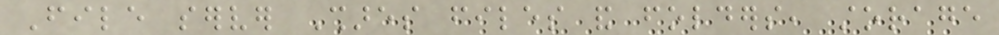File server Shares files and folders, storage
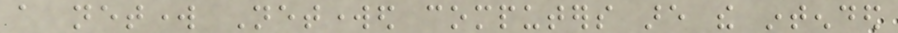a network Networked computers are the intended
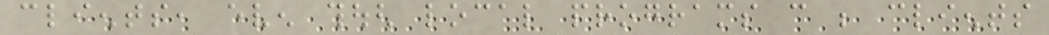clients, even though local programs can be clients
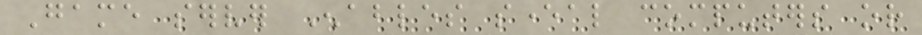Game server Enables several computers or
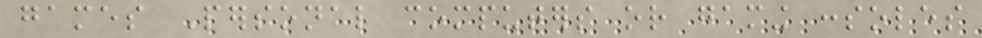games Personal computers or gaming consoles
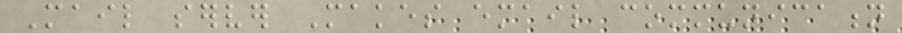Mail server Makes email communication
